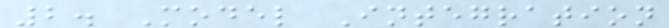2. Model Integration
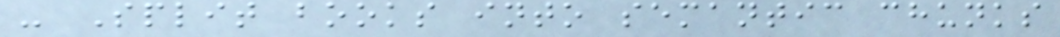- Split books into semantic chunks
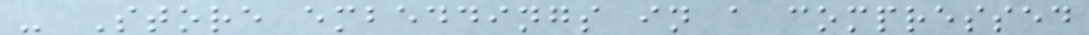- Store embeddings in a compressed
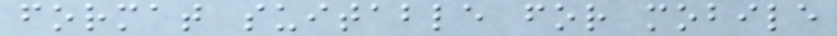format suitable for mobile
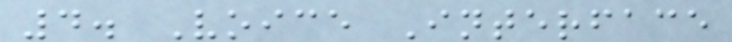4. Voice Interface
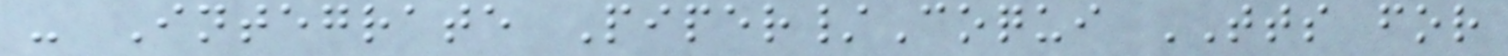- Integrate Piper/Coqui TTS for
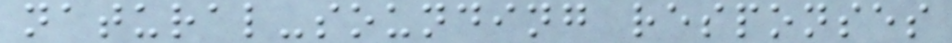natural-sounding responses
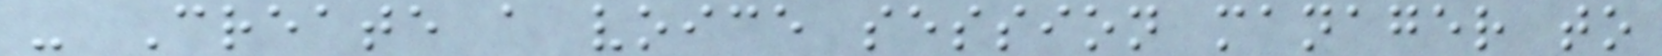- Create a voice session manager to
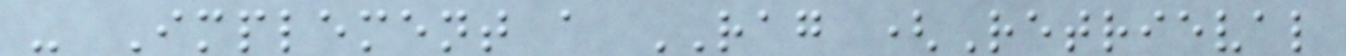- Implement a RAG (Retrieval
